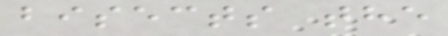bisects the
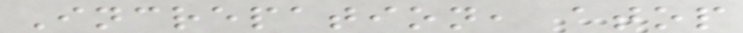Increpation, atop
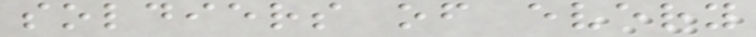soldiers of every
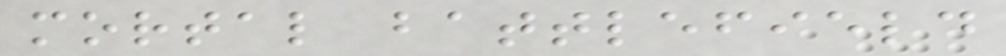mortal battlefield
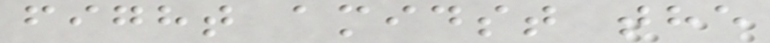fight amidst the
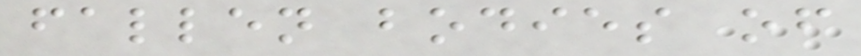fallen bodies of
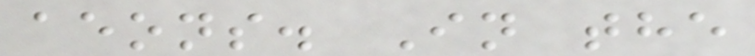aeons. In the
